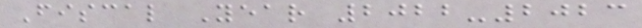Fiscal Year 2022-2023
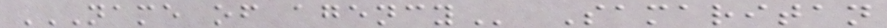NAME OF AGENCY Samaritan
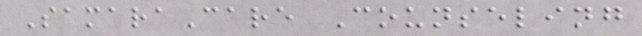SamaraCare Counseling
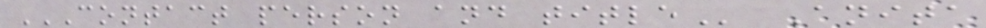CONTACT PERSON AND TITLE Anita
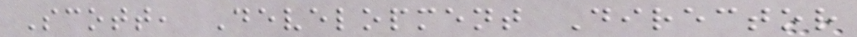Scott, Development Director
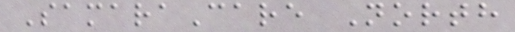SamaraCare North
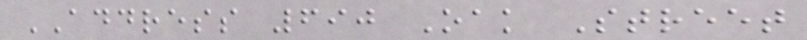ADDRESS 690 Oak Street
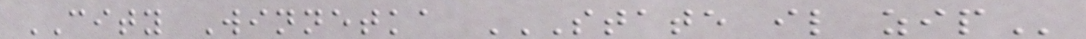CITY Winnetka STATE IL ZIP
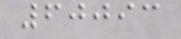60093
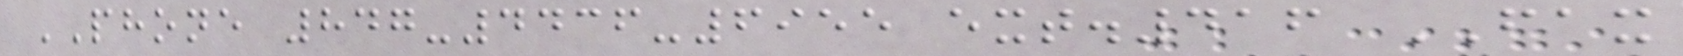PHONE 847-4436-6955 ext.416 FAX
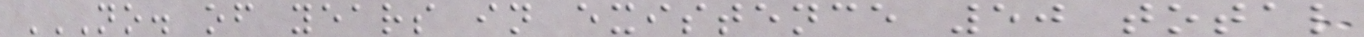NO. OF YEARS IN EXISTENCE 50 TOTAL
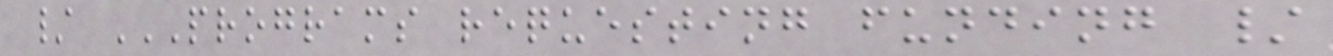/ PROGRAMS REQUESTING FUNDING /
